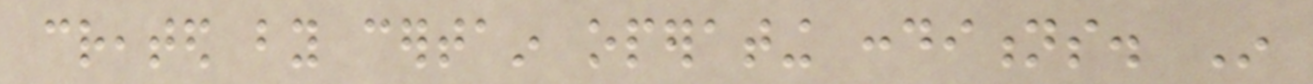created by certain operating conditions. In
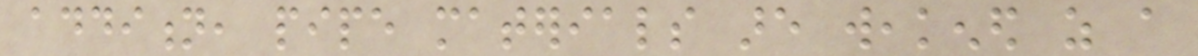addition, pipe materials are weakened as a
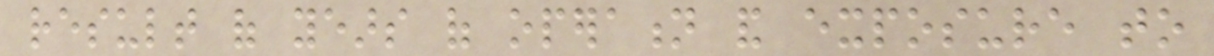result of years of operation and exposure to
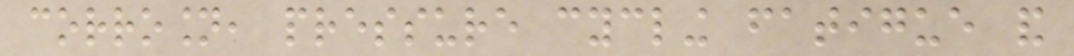corrosion, pressure cycling fatigue and
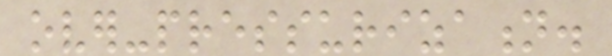over-pressurization.
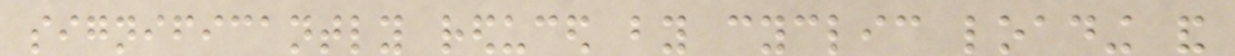significantly reduced by cyclic loading and
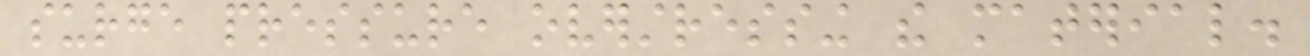surge pressure overstressing the material.
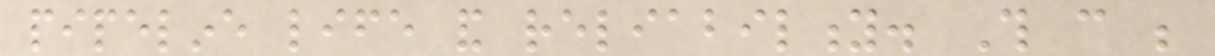pipeline life and reliability. This can be
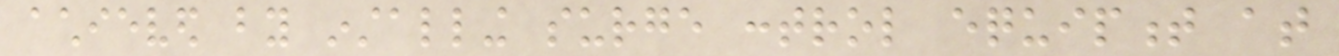achieved by installing surge control equipment at
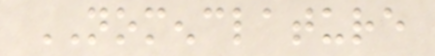NOMENCLATURE
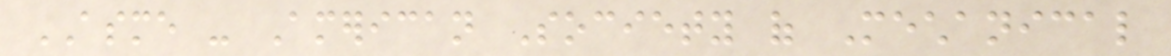ASME - American Society of Mechanical
